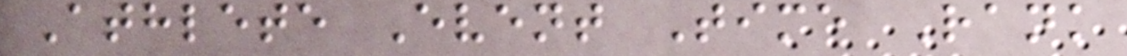Athlete Event Time Rank
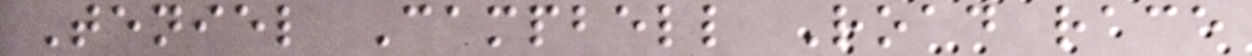Teniel Campbell Road race
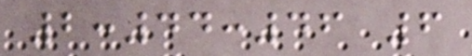2:44:46 6
